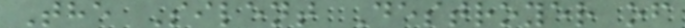The Silent Destroyer of
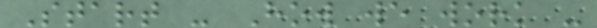Start - How we work -
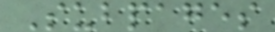Subpages
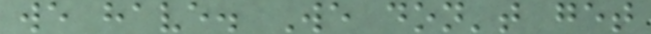we have. We don't get
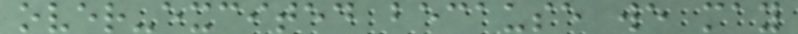over-excited because we may
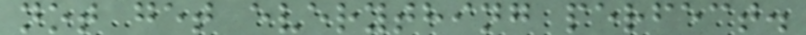not get everything perfect.
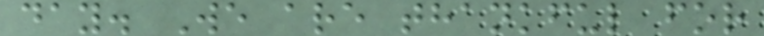day. We are thankful for
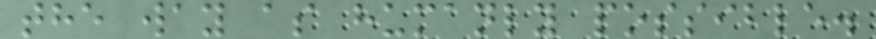the way as humanly possible.
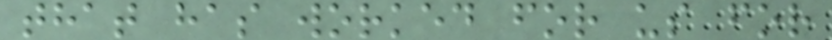that has worked for us for
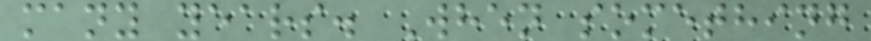many years. When something
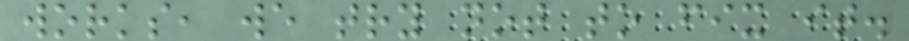works, we try not to fix it.
